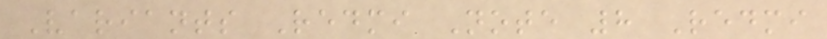Variants Redmi Note 8 Redmi
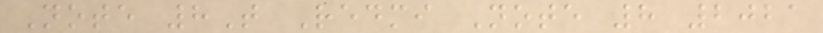Note 8T Redmi Note 8 2021
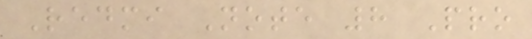Redmi Note 8 Pro
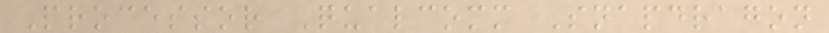Processor Qualcomm Snapdragon
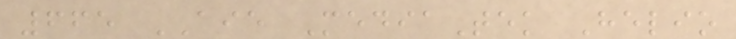665 AIE MediaTek Helio
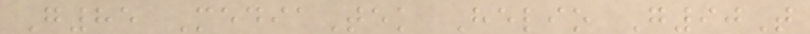G85 MediaTek Helio G90T
